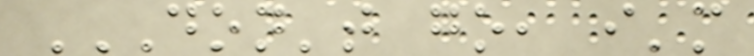DON'T GO, I'M
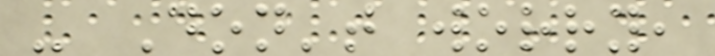- Don't worry,
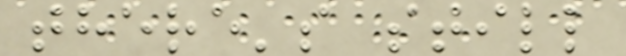there's still
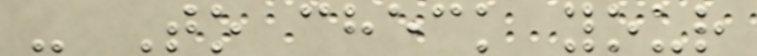- To check your
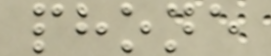phone
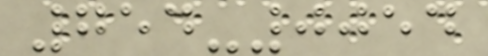754-0054
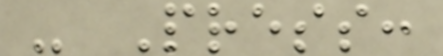- Press:
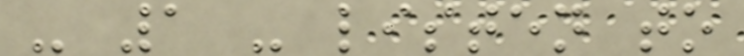- 1 - listen to
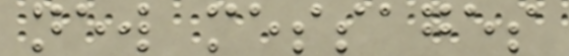new messages
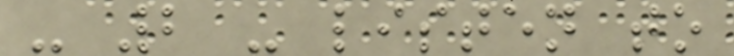- 2 - listen to
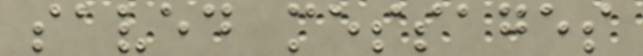saved messages
